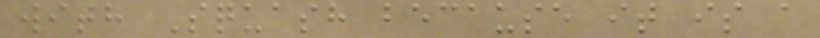with Squash because it is a
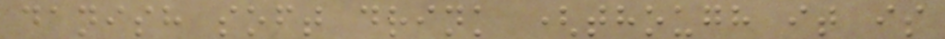danish soft drink (though it is
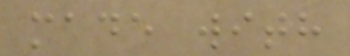made with
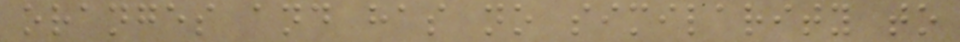oranges and has no similarity to
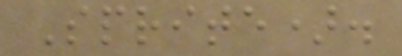Sprite).
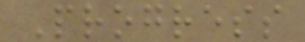Progress
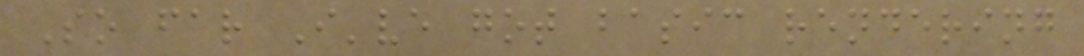So far I've got basic rendering
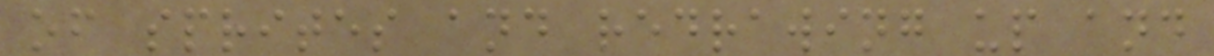of sprites and redrawing up and
